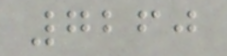7260
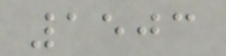1503
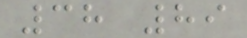38 89
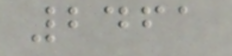2461
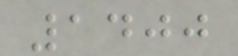1400
